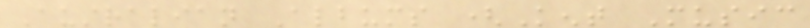Australian Albums (Kent Music
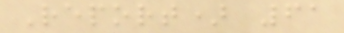Report) 61
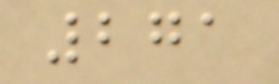271
